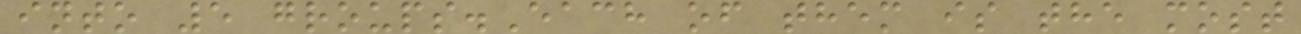into 5 groups.Each of them is the most
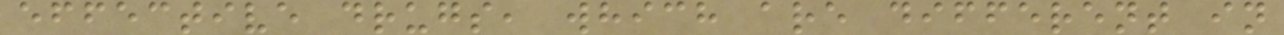effective drugs, which are different in
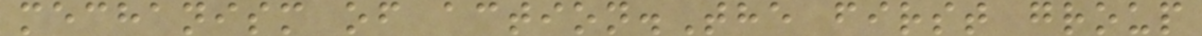mechanism of action.The first group
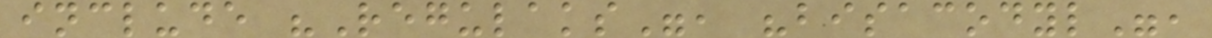include "Regulaks", "bisacodyl",
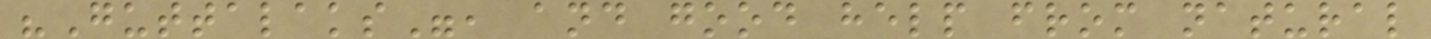"Guttalaks", and good help from natural
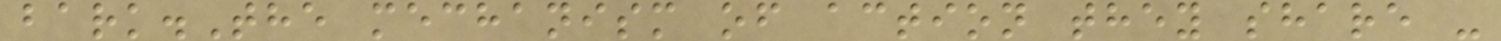bark.The mechanism of action they share -
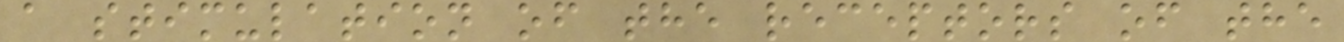a stimulation of the receptors of the
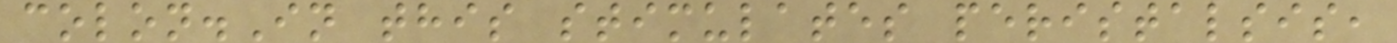colon.In this stimulates peristalsis,
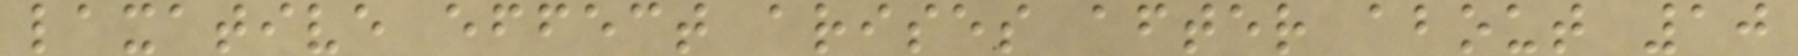laxative effect arises after about 10
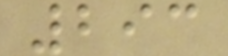293
